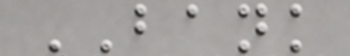BANK
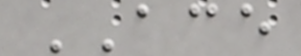ACE
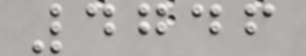4746
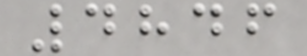4846
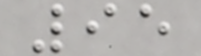95
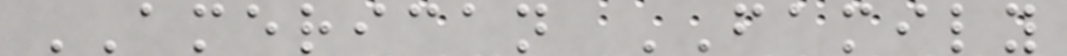AMERICAN FAMILY
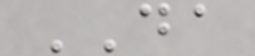DA
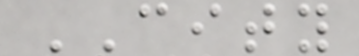CITY
